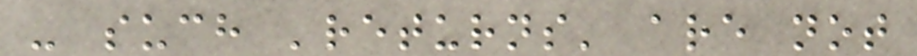- such 'returns' are not
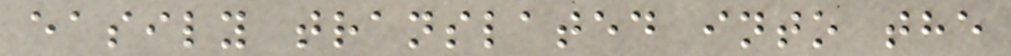easily translated into the
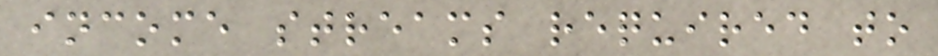income streams required to
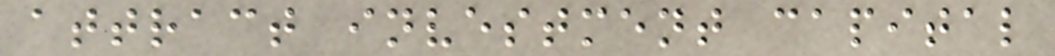attract investment capital
